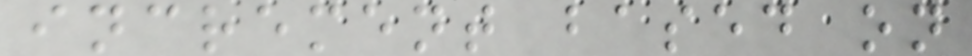increment based on
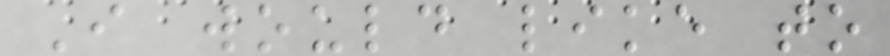I would like to
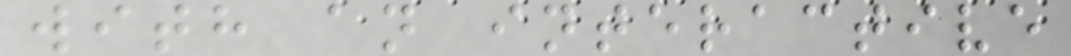with an interactive
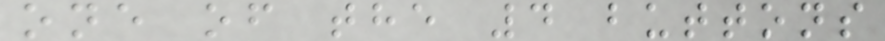one of the 4 buttons
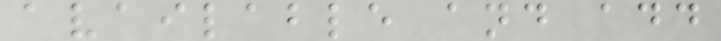available and add
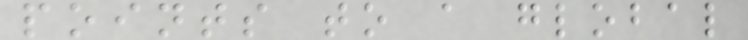points to a global
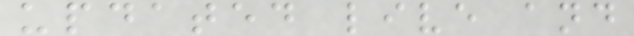updated live and
